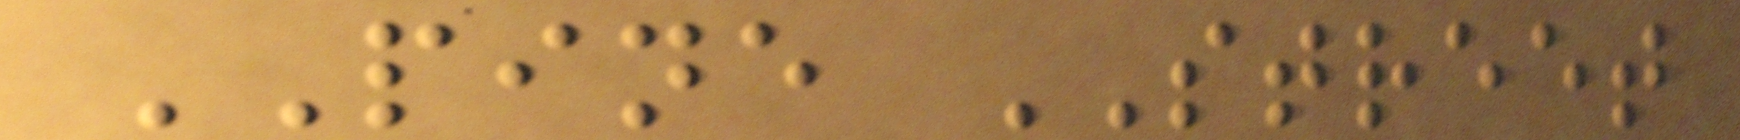PINE STREET
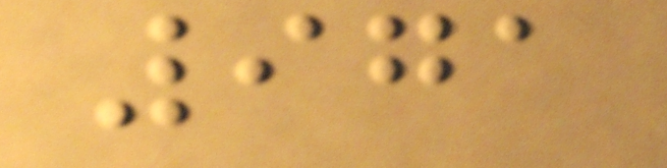971
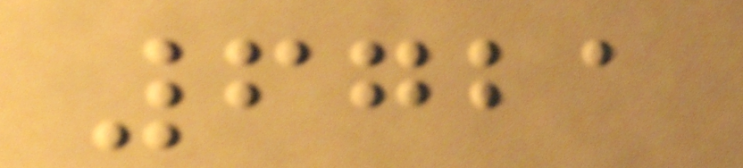6721
